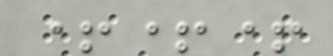+++
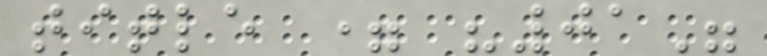title = "01"
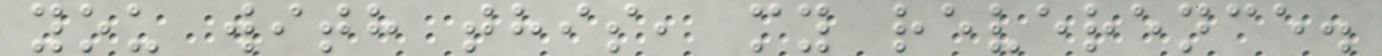you with this, my reverence.
